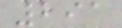291
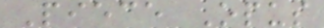Piece Opus
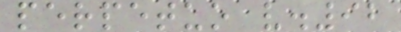perpetuo v.92
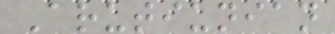Arutiunian
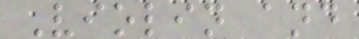Violin and
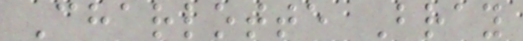Charlotte Bray
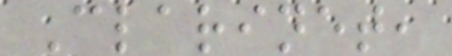Clarinet,
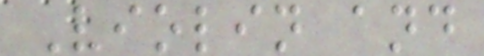Violin and
